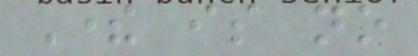There is no
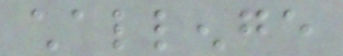challenge
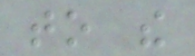to the
